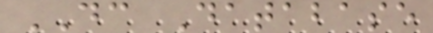DC Database
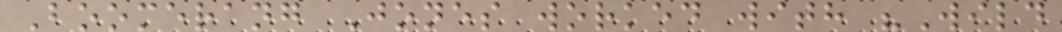Boomerang Jones worked with "Wild
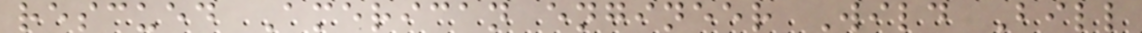rescued American engineer Wild Bill
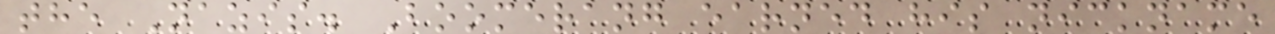the Nazis. Boomerang earned his nickname
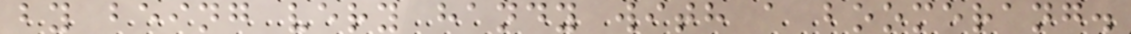by being very handy with a boomerang.
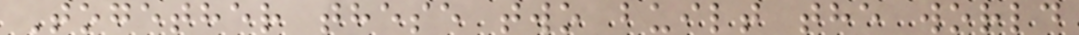Together these two built the world
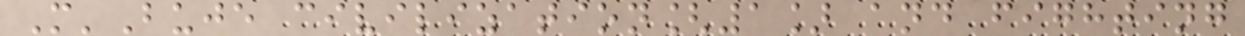M'Buje civilization[1] and fighting
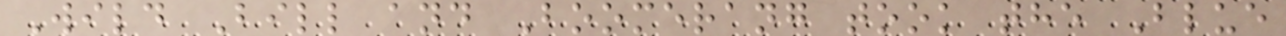Wild Bill and Boomerang took the Blue
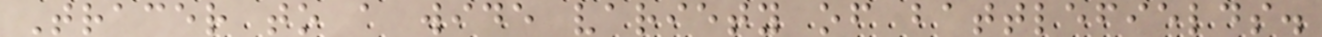Tracer to a wide variety of battlefields.
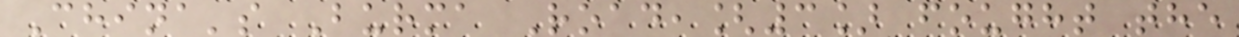China's Burma Road,[3] fought the
